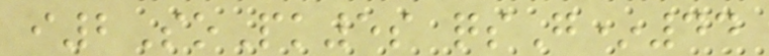i2SoPk5s qsG*44
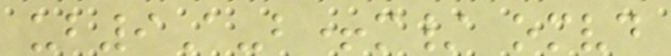ub9A-b+m/ omvd
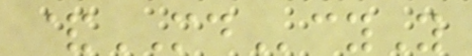&MDcyY
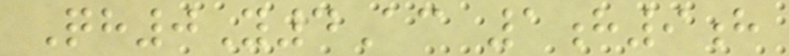Qh0Y4Ac 1h9h
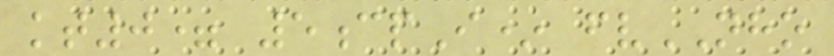kt0= 5cpI* fvNHO
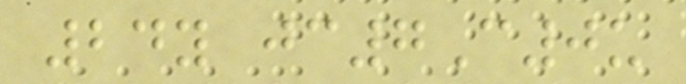24y jc7C0u
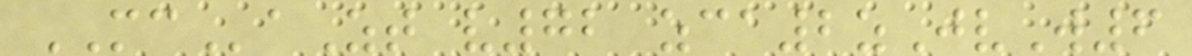MCaZt v72 zca2zJvW6
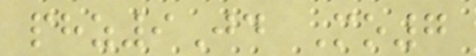phz9Jd Mo7
